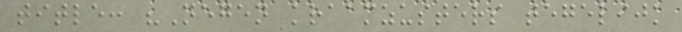title: "Negen kraamzusters tegelijk
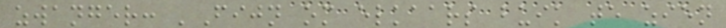zwanger: 'Fijn om elkaars buik te zien
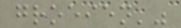groeien'"
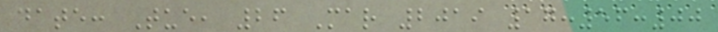date: Tue, 26 Mar 2019 17:56:00
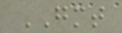GMT
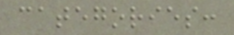categories:
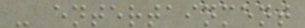- entertainment
